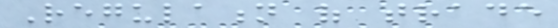Regulation of trade
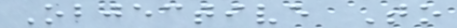Objective To
